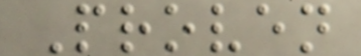Proven
